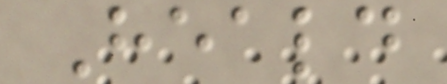Heald
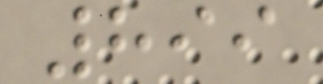899
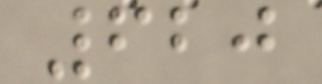620
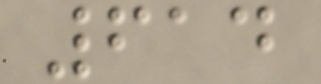614
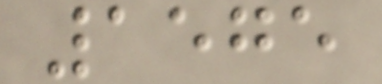1575
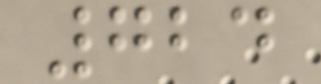724
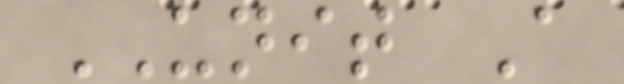UNIT A
